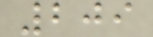209
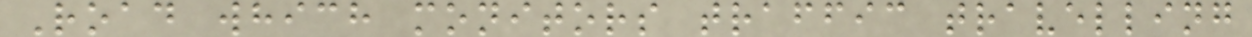Road which monitors traffic travelling
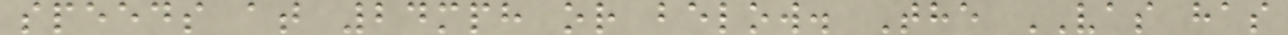speeds at 24mph or below. The VAS has
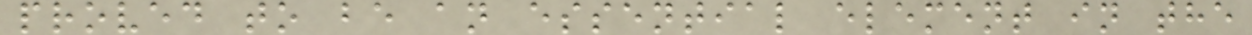proved to be an essential element in the
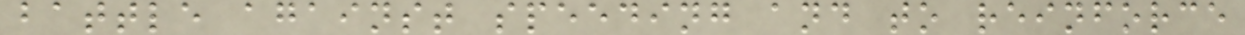battle against speeding and to reinforce
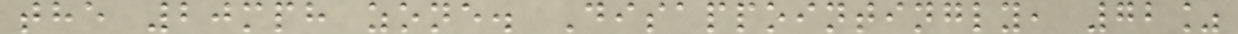the 20mph zone. Disappointingly, 72%
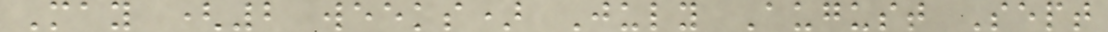May (2 weeks) July August Sept
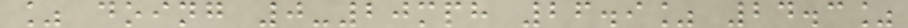% doing 0-20mph 26.9% 24.3%
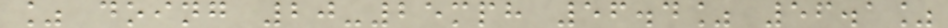% doing 20-25mph 56.4% 56.1%
